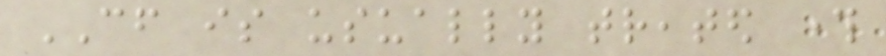CF is usually treated through
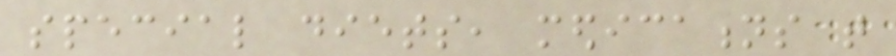special diets, medications that
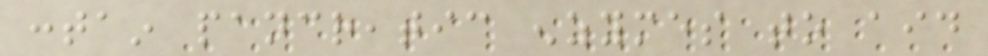contain pancreatic enzymes to aid
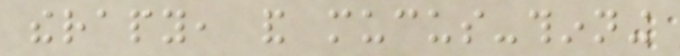therapy, and mucus-thinning
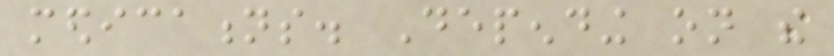medications. Depending on the
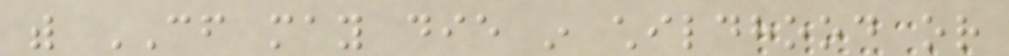with CF may die in childhood or
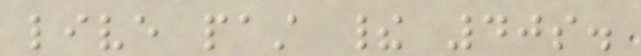live past their 40s.
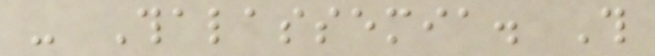- Thalassemia. This
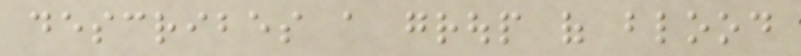describes a group of blood
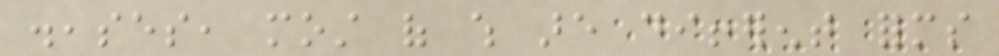diseases, most of which are different forms
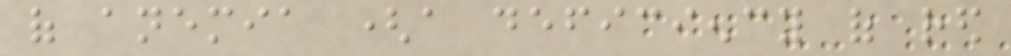of anemia (a deficiency of red
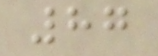87
